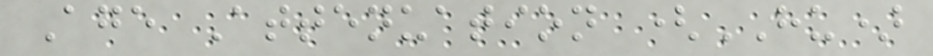Age Attenuation (HU)
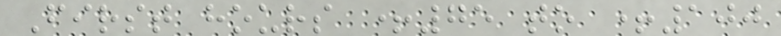First hours +75 to +100
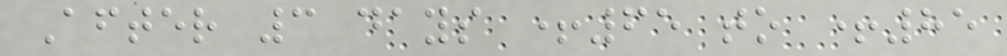After 3 days +65 to +85
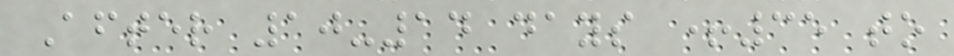After 10-14 days +35 to
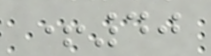+40
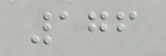176
